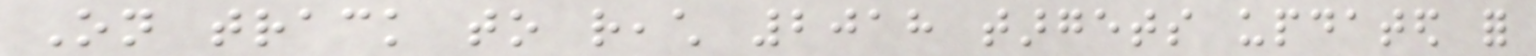On track to reach 2018 targets updated for
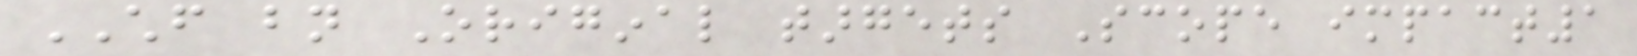CHF bn Original targets Scope impact1
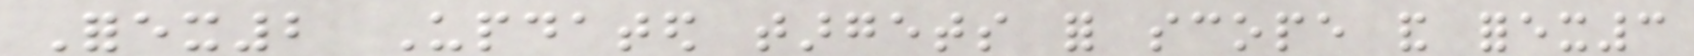Forex2 Updated targets for scope and forex3
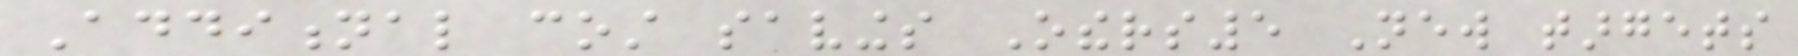Additional cost savings Others5 New targets
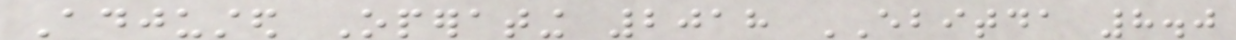Adjusted Operating 2018 EBITDA 8.0
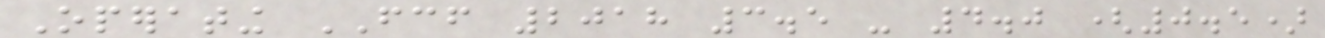Operating FCF 2018 3.5 - 4.0 (0.5)
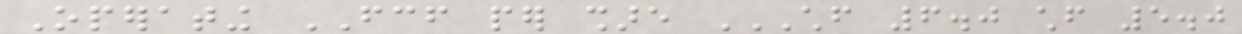Operating FCF per share CHF 6.0 CHF 5.0
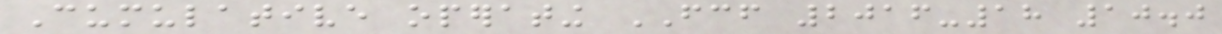Cumulative operating FCF 2016-18 10.0
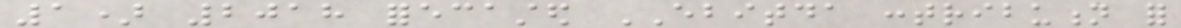1) 2018 forecasted EBITDA contribution for
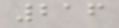216
